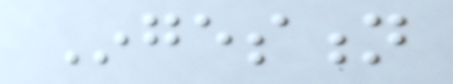Ingestion
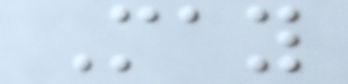May
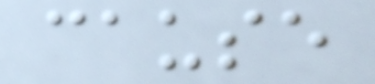cause
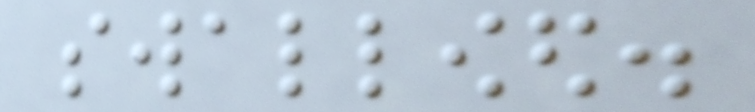swallowed.
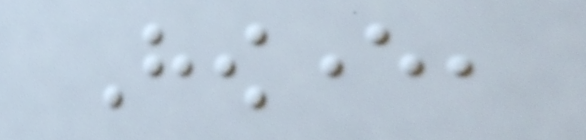However,
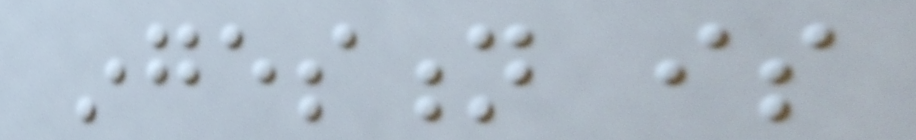ingestion is
